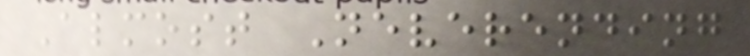Almost Neverending
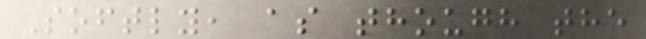Softly, as though the
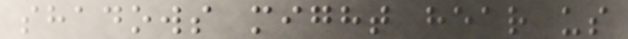shadows might hear us
